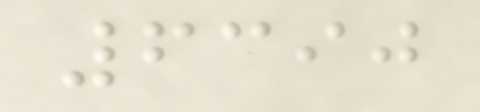6390
